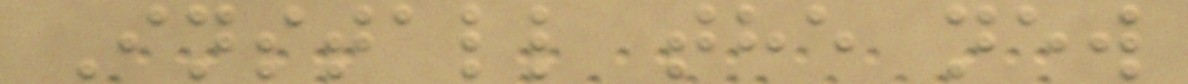Install the new
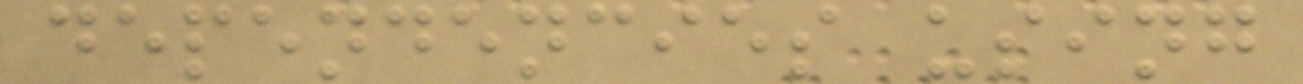dependencies using
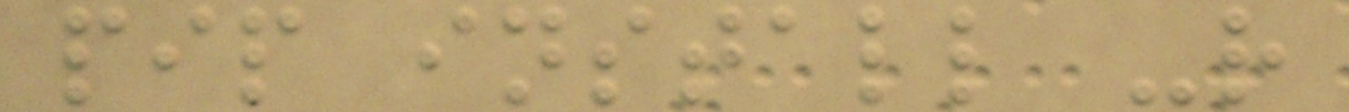pip install -r
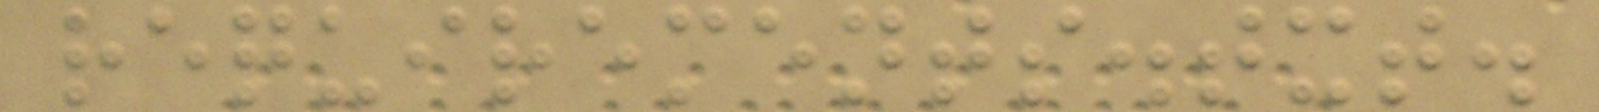requirements.txt.
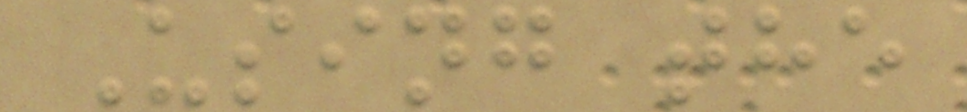Using the
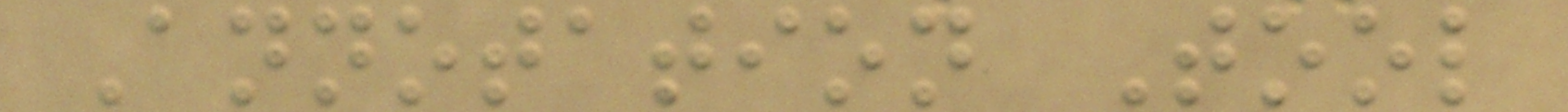Annotation Tool
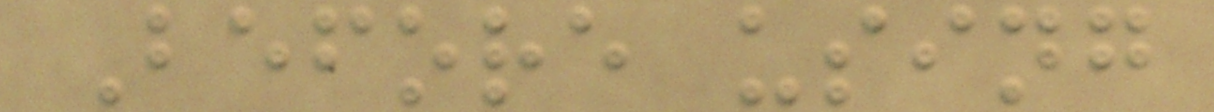Before using
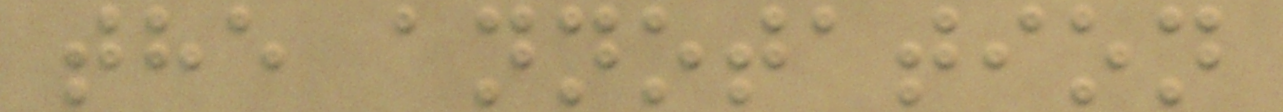the annotation
